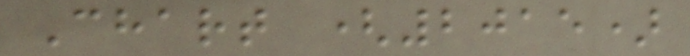Chart (2015)
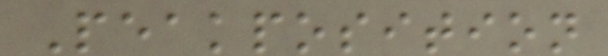Peakposition
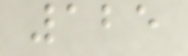125
